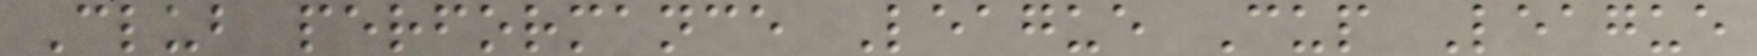Club performance League Cup League
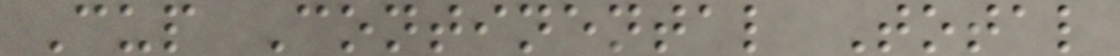Cup Continental Total
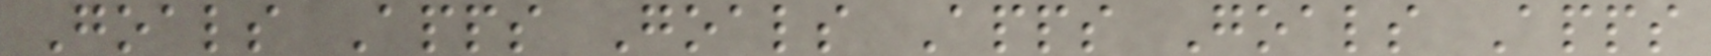Goals Apps Goals Apps Goals Apps
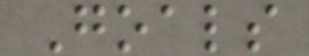Goals
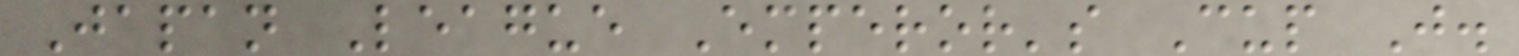Japan League Emperor's Cup J.
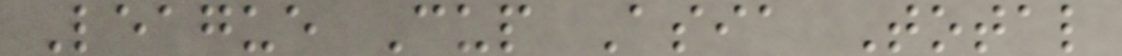League Cup Asia Total
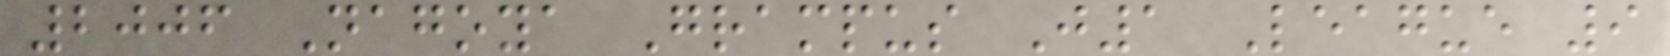2006 Nagoya Grampus J1 League 9
